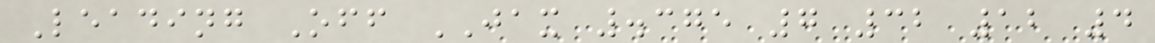Leading Off JAX .375 7 32 12 4
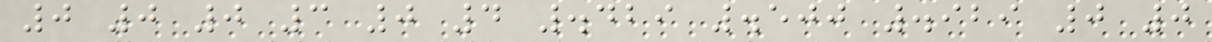0 0 0 3 0 4 .429 .500 .929 0 0
